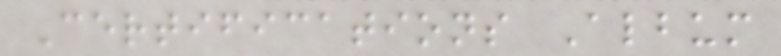Certifications Album
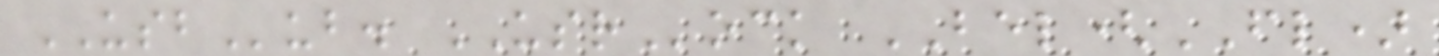USBub. USRock BEL(FL)
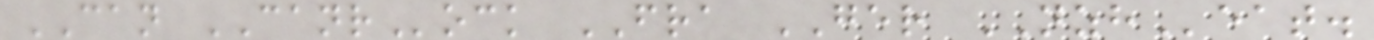CAN CANRock FRA GER NZHeat.
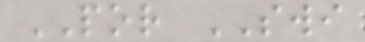POR SWI
